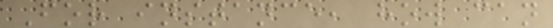For instance, how can
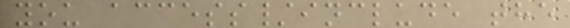you access/include the
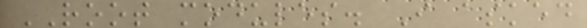ROOT modules. I asked
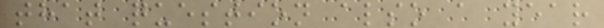that question also a year
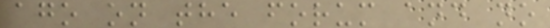ago on the forum and no
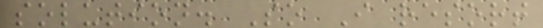solution. So I resort
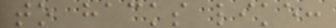to hacks like:
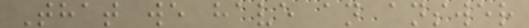That we have an answer
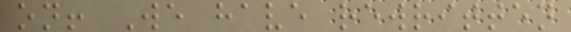on! We have rewritten
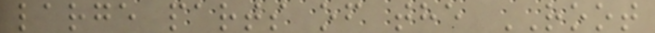large parts of the ROOT
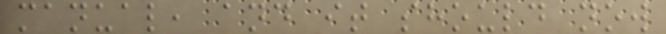manual, and it should now
